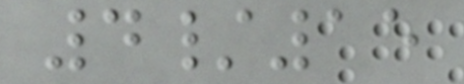4/15
